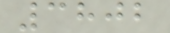3802
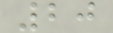20
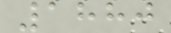1880
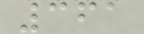361
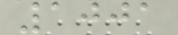1001
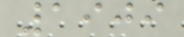1909
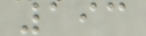193
